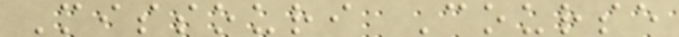Missouri Course
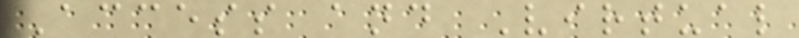Access and Virtual
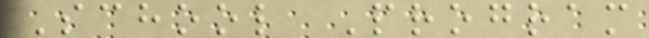School Program
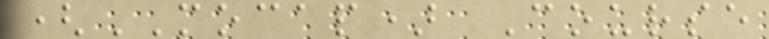(MOCAP) Course
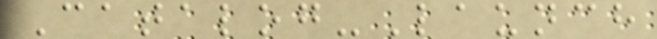Catalog-Launch
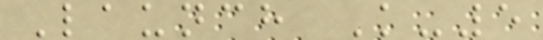Launch K-5
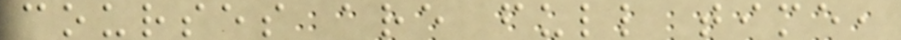courses are full time,
